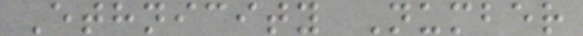Ethnicity Number
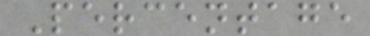Percentage
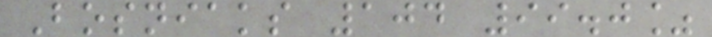Bosniaks 104 99.0%
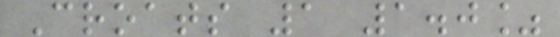Croats 1 1.0%
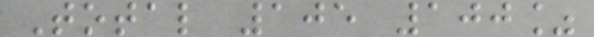Total 105 100%
